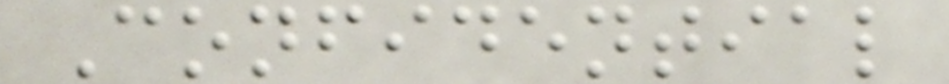Confidential
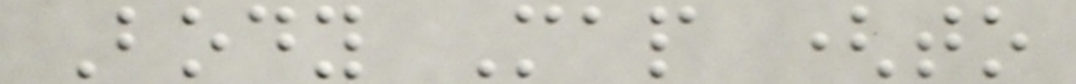Body Map (to
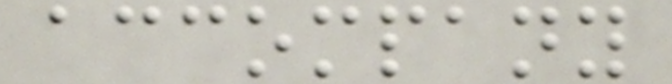accompany
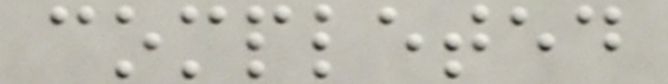completed
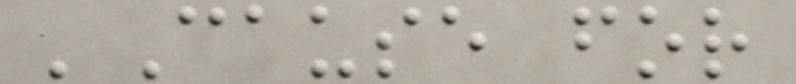'Cause for
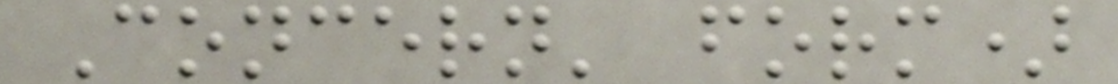Concern' form)
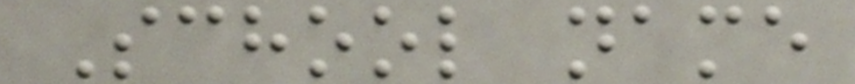School name
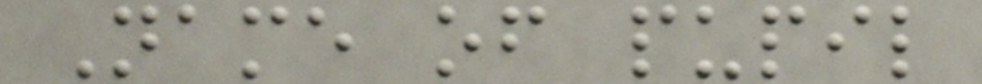Name of pupil
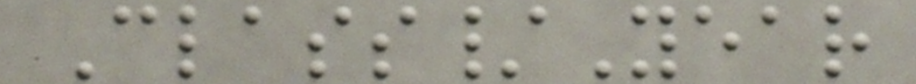Class/Year
